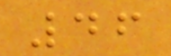46
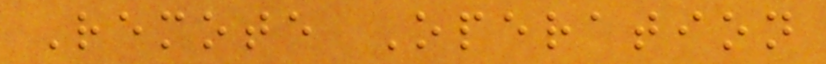Remote Operation
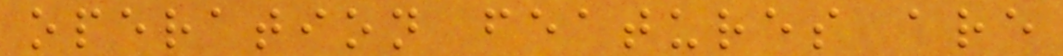operation features are
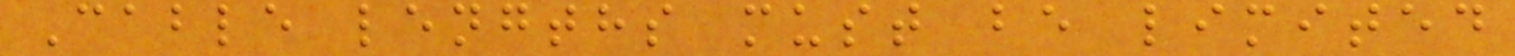Cable lengths must be limited
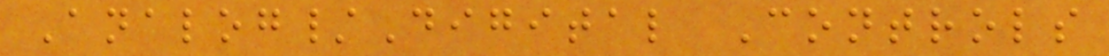Analog/Digital Controls
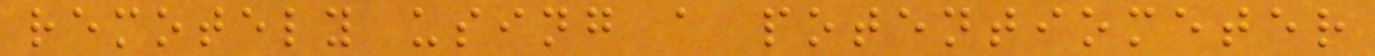remotely using a potentiometer
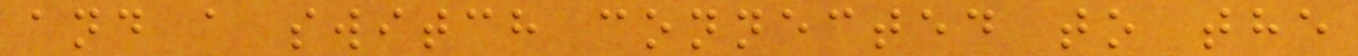and a switch connected to the
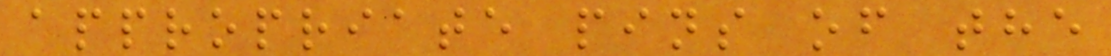appropriate pins of the
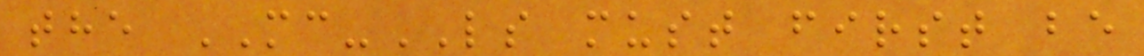the MC-LS must first be
